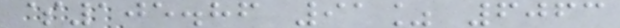$105.86 91% 6063
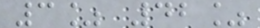3% 42%
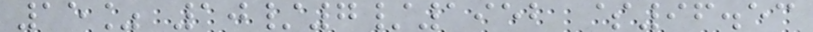15% 10/7/1952 $96.53
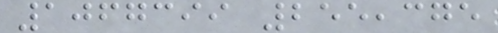1067399 255,375
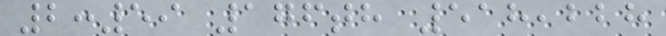2:59 176th 518,228
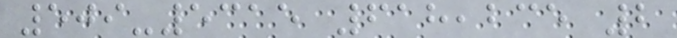509-5315 618,235 2
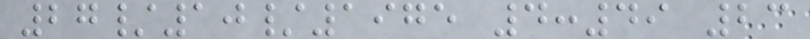27/10/1975 4:49 23
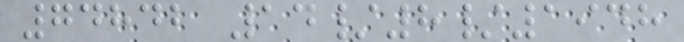74842 14/8/1948
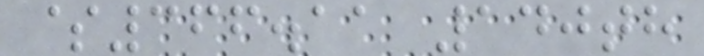$366.11 140th
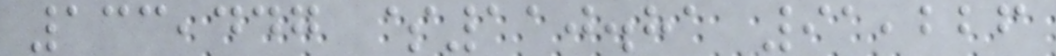133,447 $110.81 91,226
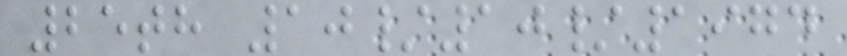25th 10/10/1974
